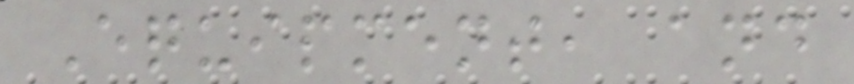Equipment, and
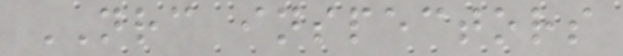NRC inspectors
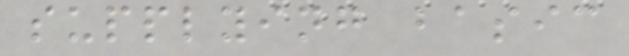supplying basic
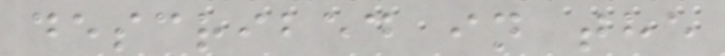described in the
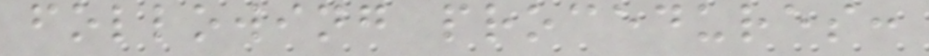following procedures:
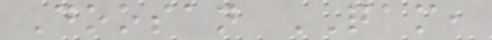Doosan QAM,
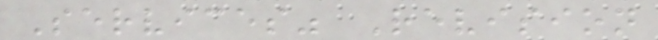Services" Revision
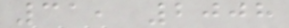31, 2008
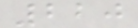220
